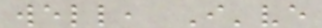well, I've
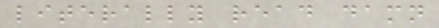literally read damn
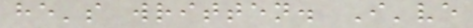he's written. I've
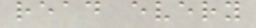read every
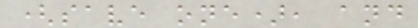(save one), and
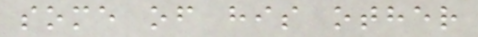some of his other
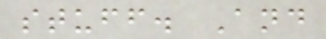stuff. And
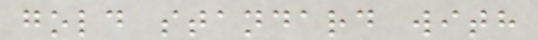gold standard with
